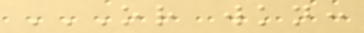OR WKN:
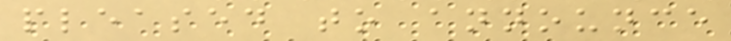pleased to announce
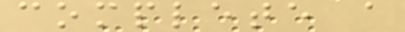complete a
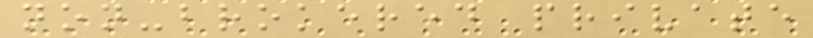non-brokered private
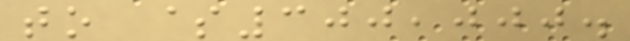to $300,000.
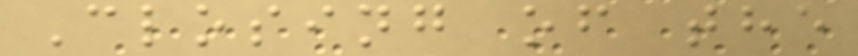Closing of the
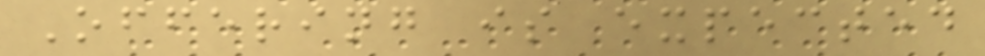Offering is expected
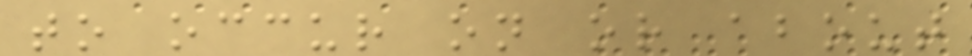to occur on or about
